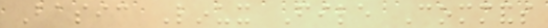Basic Linux File Commands
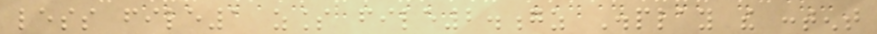less file1 zless file2.gz Display the content
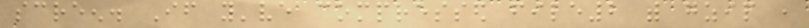screen. If you've compressed file2 with gzip ,
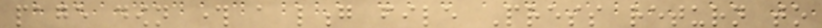page down through a long file Press return to
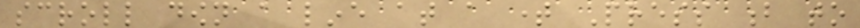scroll down a line at a time Press b to
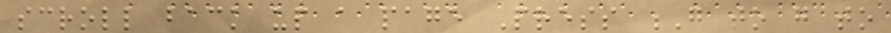scroll back up a page Press G to go to
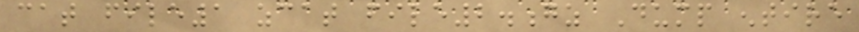cat file1 zcat file2.gz Dump entire
